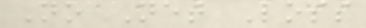No Net Loss
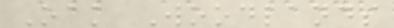Oak Woodlands
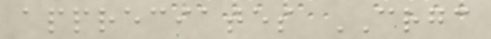appreciates CRGC
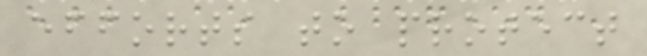efforts to protect
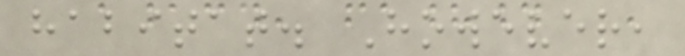habitat. However,
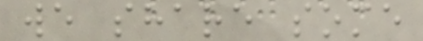we share some
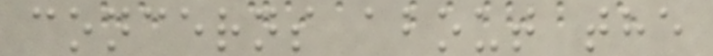concerns about the
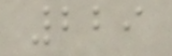229
